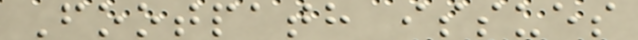Footpath issues
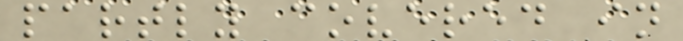partly covered in
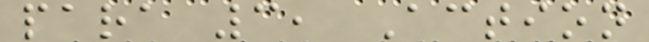para 3, Action
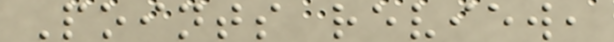Points review,
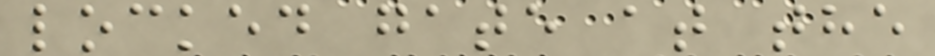locked gate at the
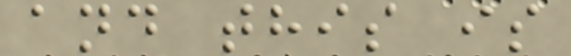and this is
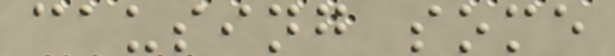causing some
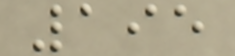195
